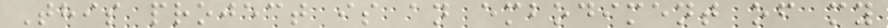This project is an embodiment of my
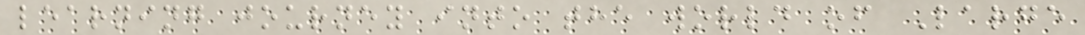learning journey into the world of Large
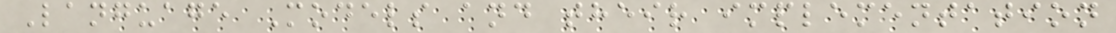Language Models and their implementation
